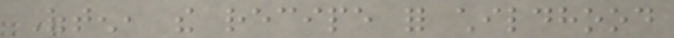Often, the recipe for childhood
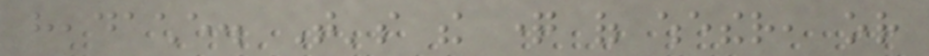headache. That's the question of whether, or
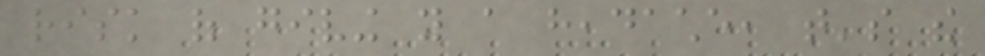risk of giving you a headache, that's the
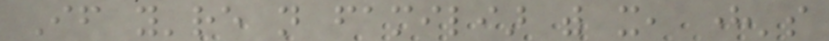If you're not familiar with it, here's
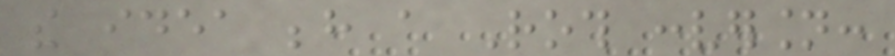the idea behind a Roth conversion:
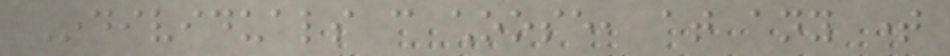Individuals can choose, at any time
